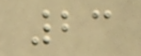23
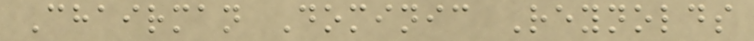Chairman Dominic Reynolds
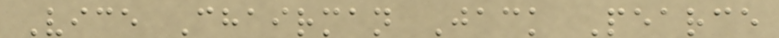Vice Chairman Jack Pearce
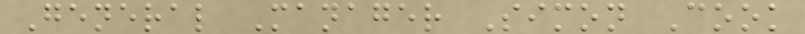General Manager Simon Cook
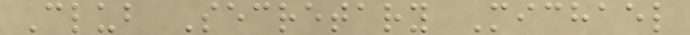Club Secretary Michael
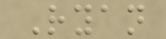Ryan
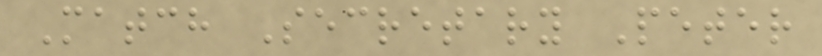Match Secretary Peter
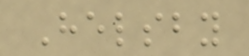Helsby
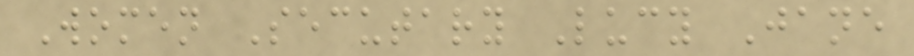Women Secutary Lucy Jane
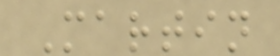Martin
